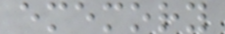ememory
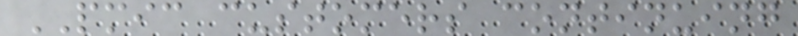PMIC customers continuing
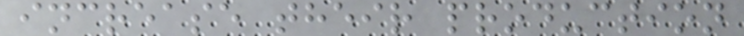increase their production
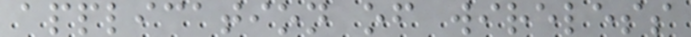application of wireless
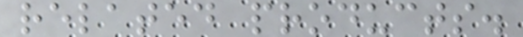related products.
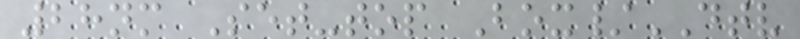28nm Set-top Box/DTV
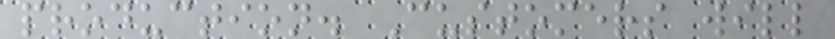production. Customers will
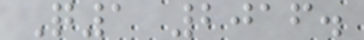Q1 2016.
